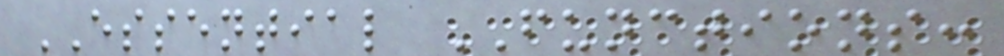ESSENTIAL FUNCTIONS:
